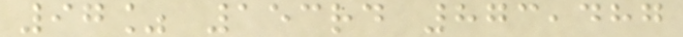97% 153rd 873,487
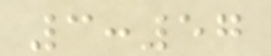3:57
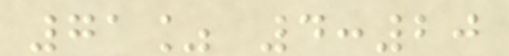71% 4:20
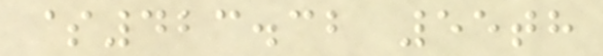$423.32 55th
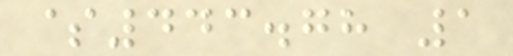$443.78 1
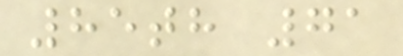85th 71
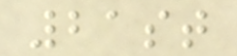21st
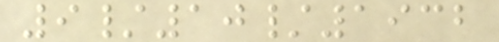9/10/1932
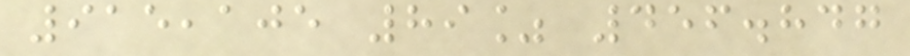915,105 89% 456.847
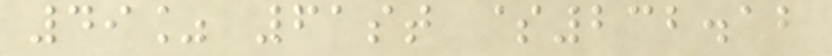49% 61st $232.12
